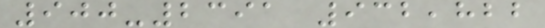900-2391 932,822
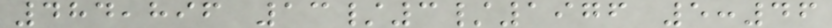484,896 13/3/1976 5:46
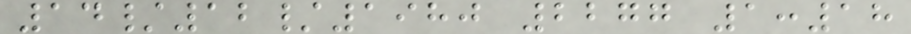14/12/1980 2277 1:18
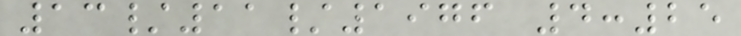13/11/1976 4:25
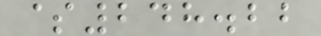$248.22
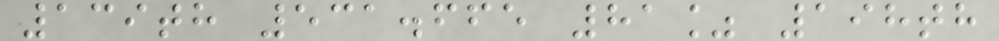139th 531.665 81% 198th
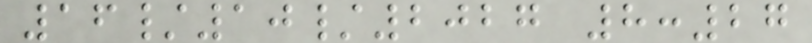16/10/2027 8:27
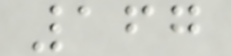167
